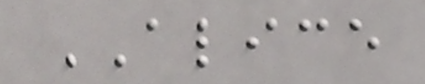ALICE
